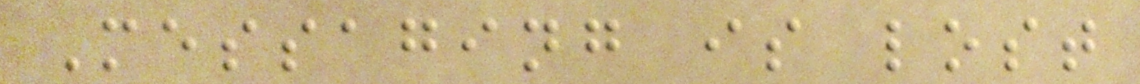Messaging is lost
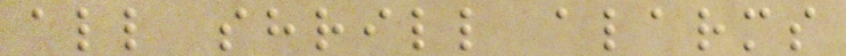all shrill alarms
